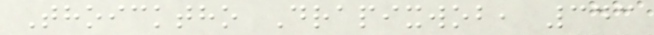Thoicktho Drapixwob, 343
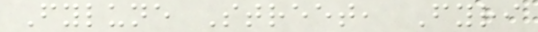Fylune Street, Fyri
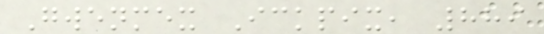Gwenmex Ickpix, 889
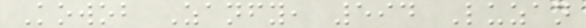Kowob Zanfy, 594 Luzan
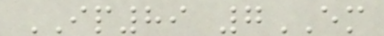IP89 7EM
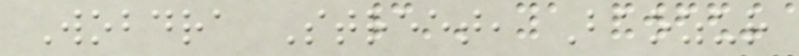Wobdra Street, Baozur
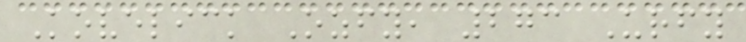Kovelick Ozfy, 273 Urfy
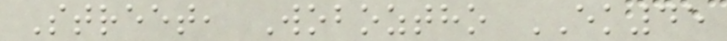Street, Woboztho EK45
